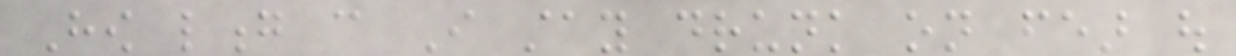How long can I stay drunk on fear out
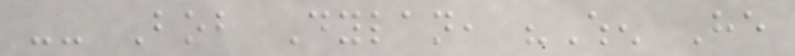-- Bob Dylan, "When He
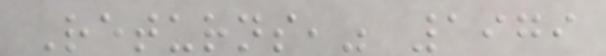Returns," 1979
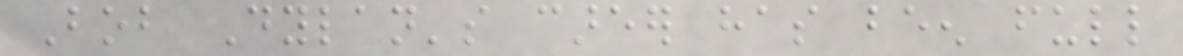Bob Dylan's career has been full
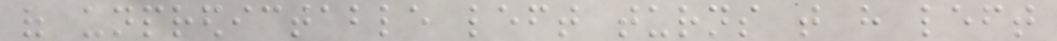of unpredictable left turns that have left
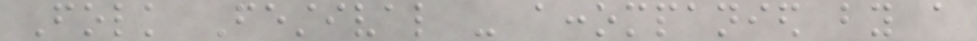Folk Festival - accompanied by a
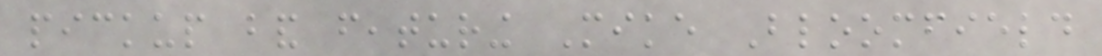pickup band featuring Mike Bloomfield
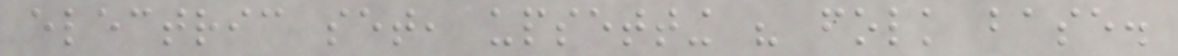electric set, upsetting his folk base.
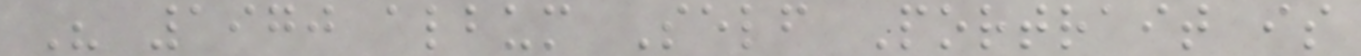His 1970 album Self Portrait is
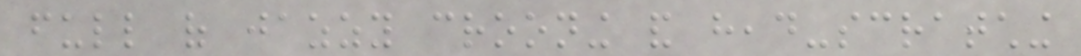full of jazzy crooning and head-scratching
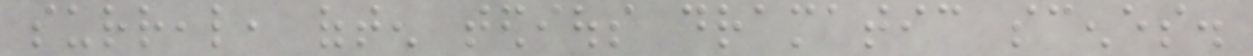surreal, often tedious dramatic scenes.
